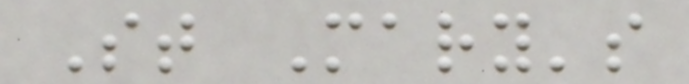St Mary's
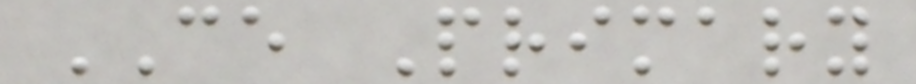CE Primary
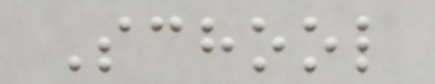School
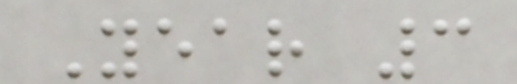Year 3
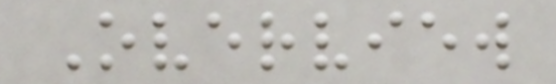Overview
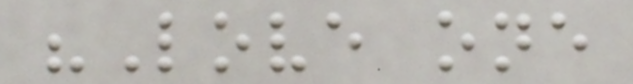"Love one
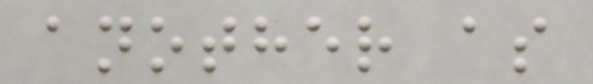another as
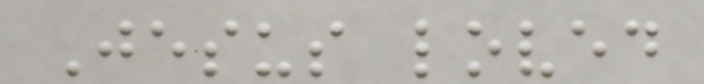Jesus loved
